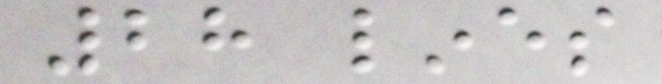28 lines
